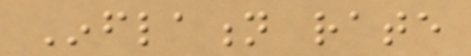Inflation rate
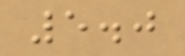5.0
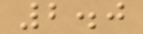2.0
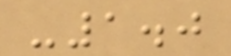-1.0
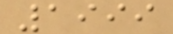1999
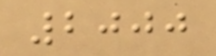2000
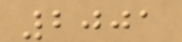2001
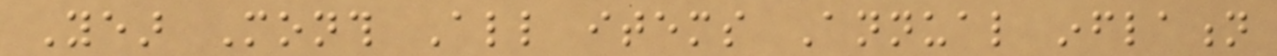Year Month All items Annual inflation
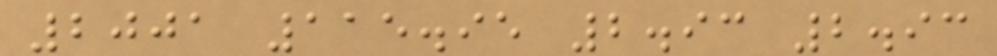2001 115.95 2.93 2.93
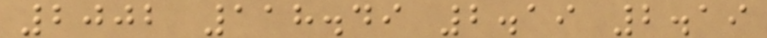2002 118.49 2.19 2.19
